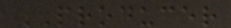PRODUCER
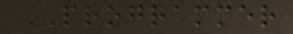PROGRAMMER
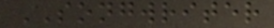SONGWRITER
